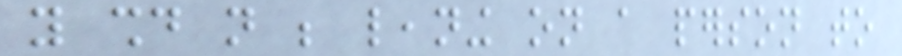you should not be leaning on a person to
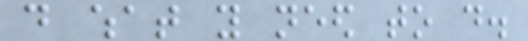do what you need to do.
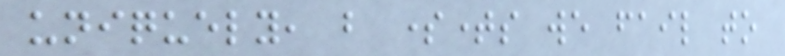uniquely, but sometimes we fail to
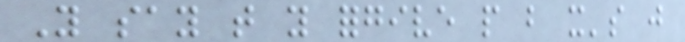You say that you forgive people but it's just
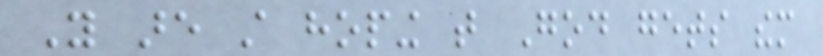You are still hoping that God gets them
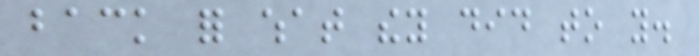back for what they did to you.
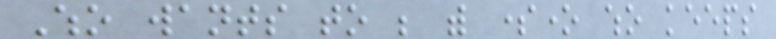Who wants to be with someone who keeps
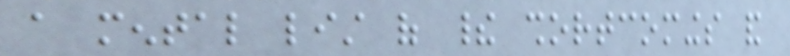a mental list of their shortcomings and
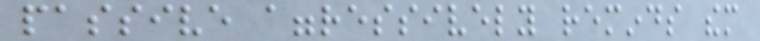passive aggressively reminds them
